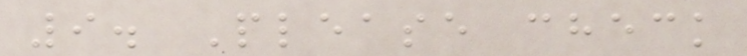9. Please check
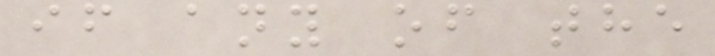if any of the
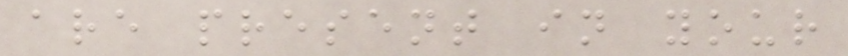are present in your
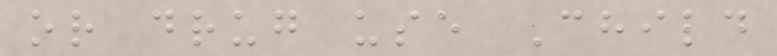or drug use Child
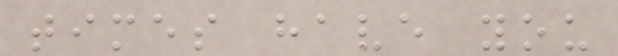times have you
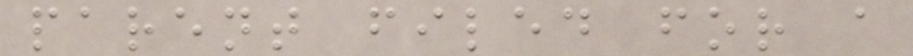parent filed for a
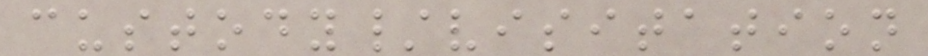custody/visitation
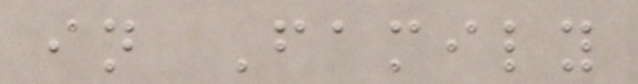in Family
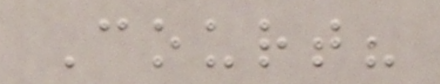Court?
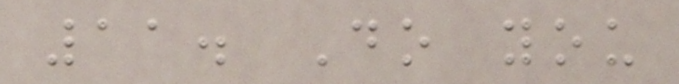11. Do you
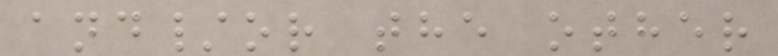and/or the other
